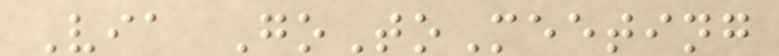Via GoToMeeting
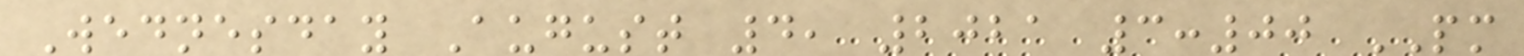Wednesday August 4, 2021 3:00 PM
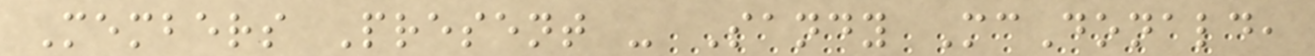Members Present - Sandy McDonald,
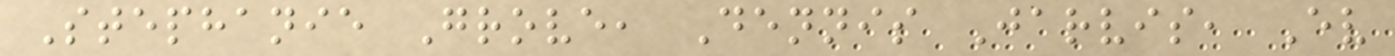Stephanie Grove, Dennis Jarvis, Ev
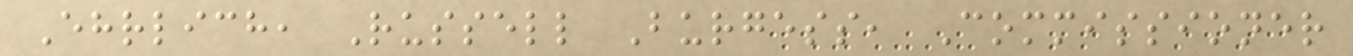Ehrlich, Russell Burgess, Commissioner
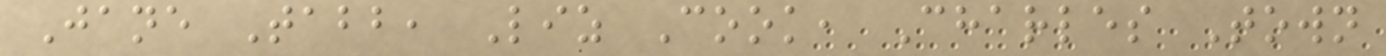Jane Tabb, Liz Cook, Charles Town
